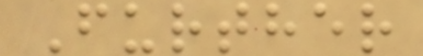Further
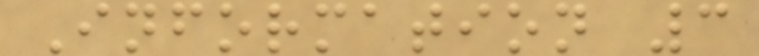Information 3
